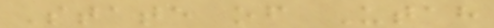State of Utah
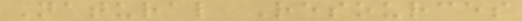Natural Resources
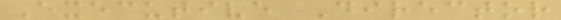Executive Director
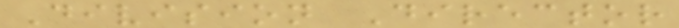Division Director
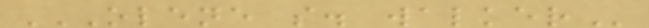OLENE S. WALKER
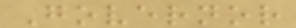Governor
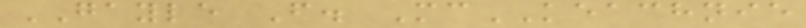GAYLE F. McKEACHNIE
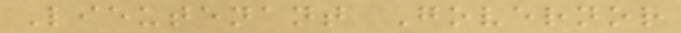Lieutenant Governor
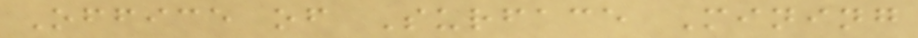Office of Surface Mining
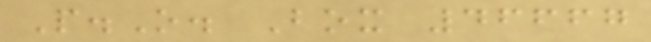P.O. Box 46667
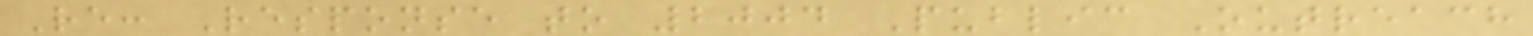Re: Response to 2004 Public Outreach
